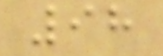98
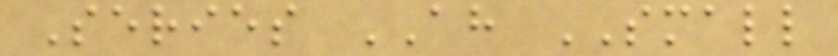Series AH SMALL
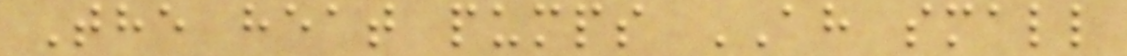The heat pumps AH small
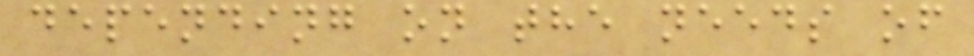depending on the needs of
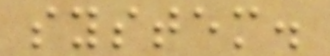system.
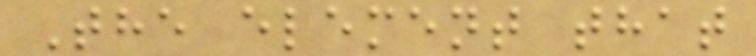The element that
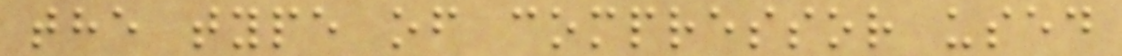the type of compressor used
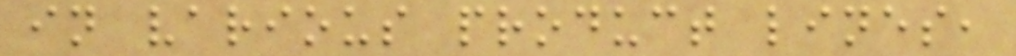in various product lines,
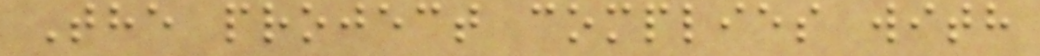The project complies with
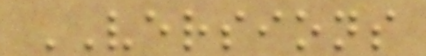VERSIONS
